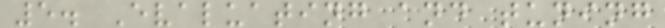5. Evaluating and tuning
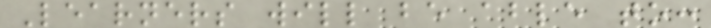Learners will be able to:
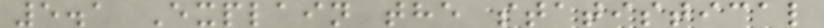5.1 Explain the statistical
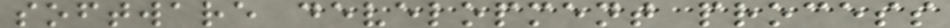software development process
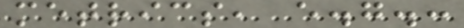metrics, e.g.:
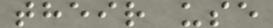their use
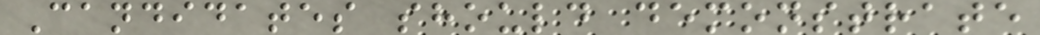Candidates should demonstrate
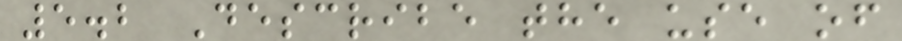5.2 Describe the use of
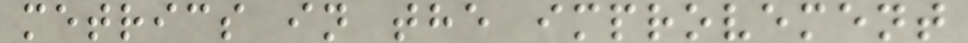metrics in the improvement
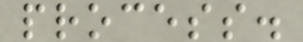process.
